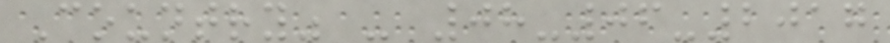Country" - 08-06-2017
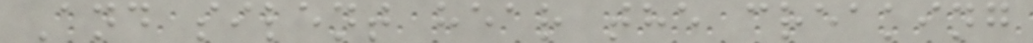And silent hear the creaking
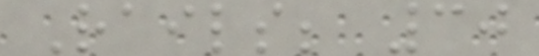Rails; 30
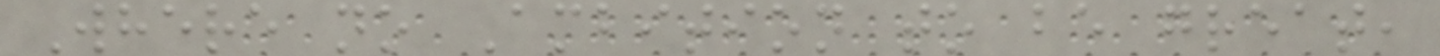Where no Ambition to be great,
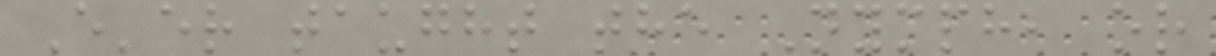E'er taught the Nymph, or
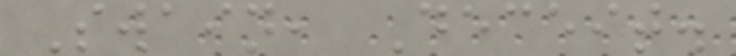Swain, Deceit.
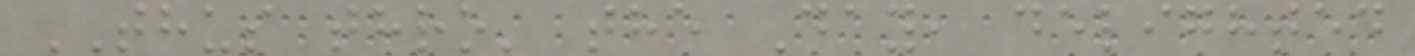THUS thro' the Day, delighted
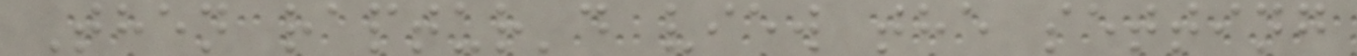Then raptur'd view the setting
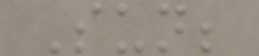Sun;
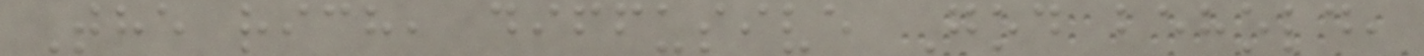The rich, diffusive God behold,
